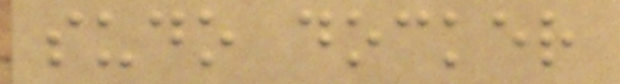sudo docker
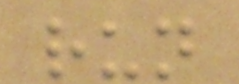run
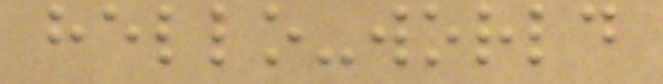hello-world
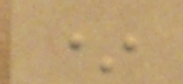*
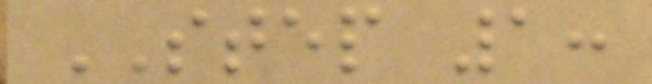STEP 1:
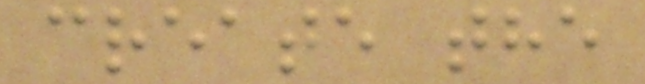create the
